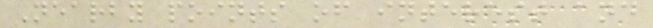Nearby points of interest and
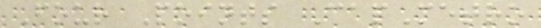Four Points CapMetro
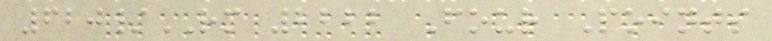620/RM 2222 Four Points
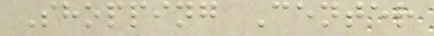Shopping Center
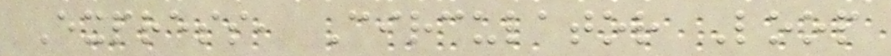Express, Circulator Loop
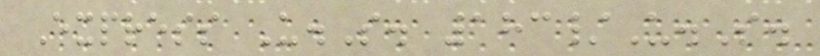Express U.S. 183/U.S.
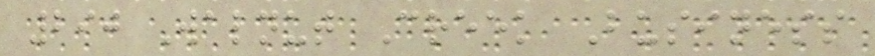290 Walnut Creek Business
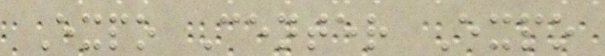Expo Center Expo
